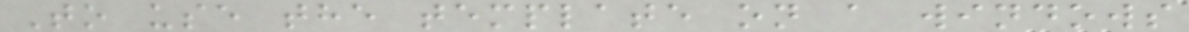To use the template on a windows
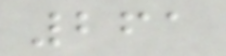261
